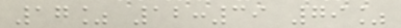17% 12:39 79%
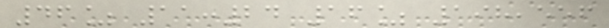46% 11:24 16% 198,556
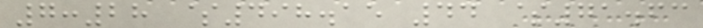7:28 $498.15 44 $71.63
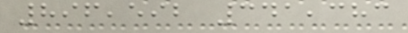896,592 341,383
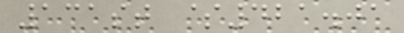131st $421.01
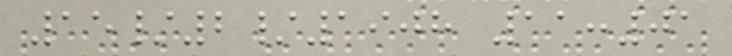15/2/1908 11:01
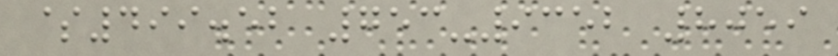$499.52 753-9352 8059
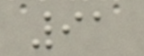91
